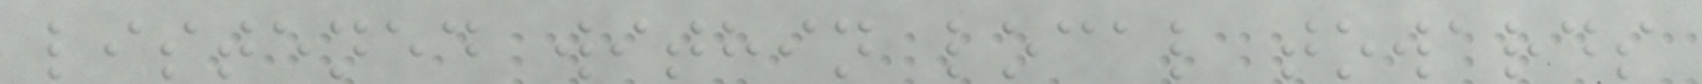listened within local towards
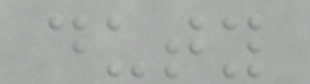duty
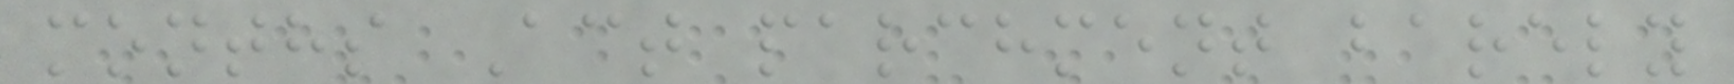months Act parchment barely
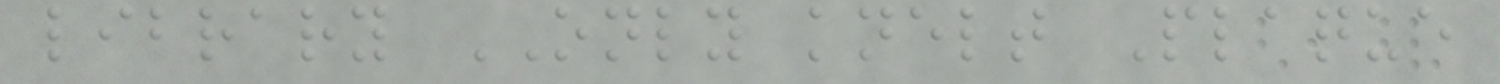library ONLY knelt Plaque
